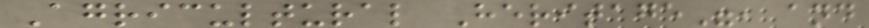Agricultural Heritage", and
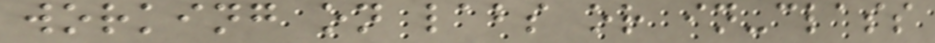working on labs or in-class
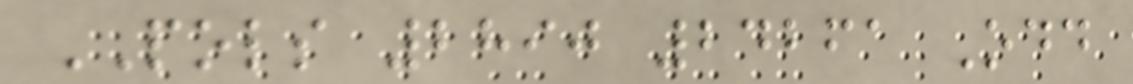POLS 2890 24261 Odd
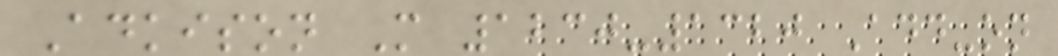Adkison M 1230-1320 Add-on
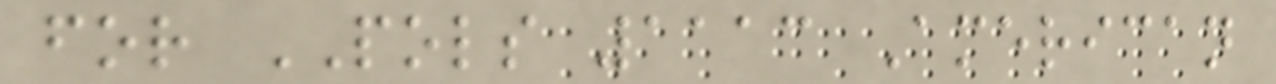for POLS 1113 American
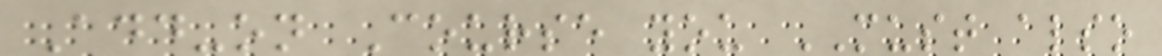Add-on Course you MUST also
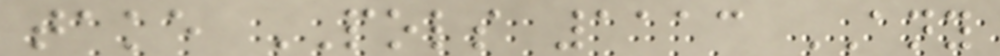take POLS 1113 ANY
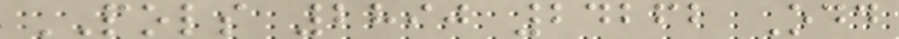POLS 2890 24262 Odd
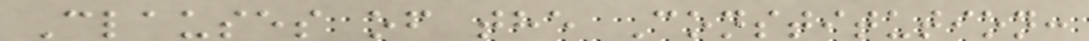Clauses of the Constitution:
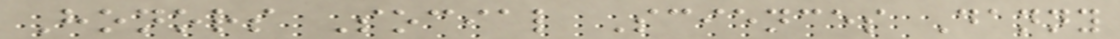Honors Social Sciences Danny
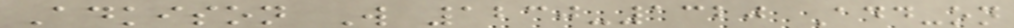Adkison W 1230-1320 Add-on
